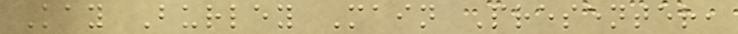Kay Burley Main Presenter,
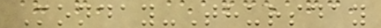Monday-Thursday
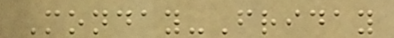Monday-Friday
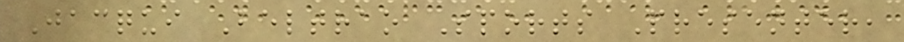Jacqui Beltrao Sports Presenter,
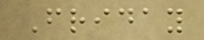Friday
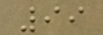99
